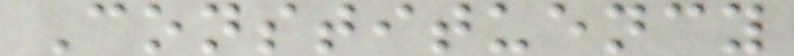Constituency
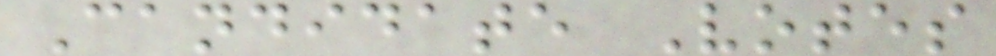Candidate Votes
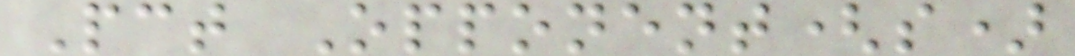Pct Opponent(s)
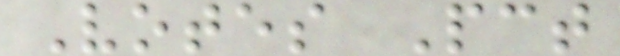Votes Pct
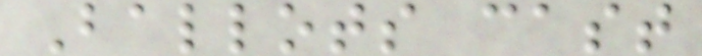Ballots cast
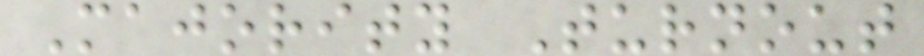Majority Turnout
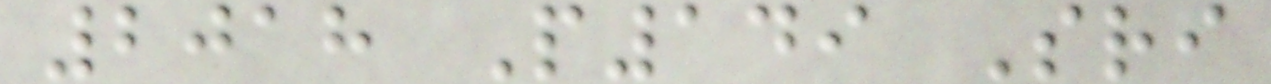2018 P149 Sri
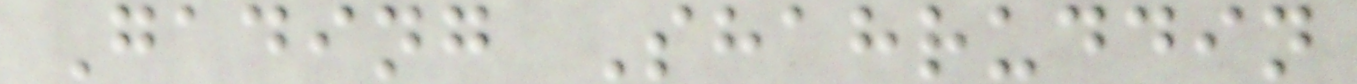Gading Shahruddin
